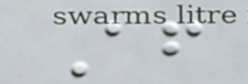After
